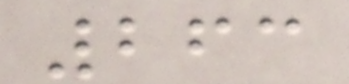263
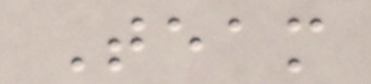Team
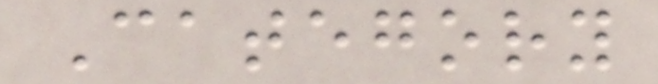Category
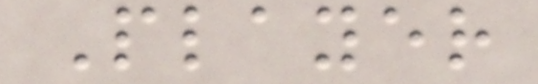Player
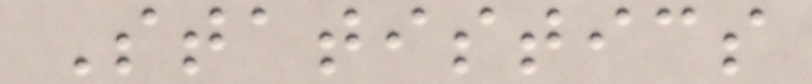Statistics
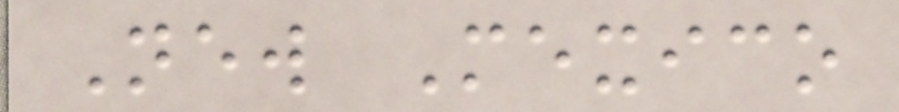New Mexico
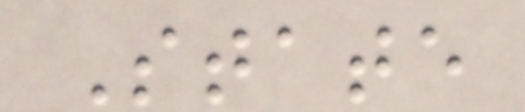State
